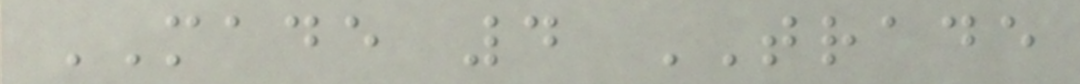MADE 4 TRADE
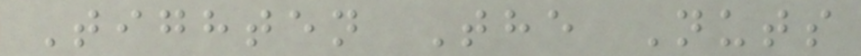Tighten The Nuts
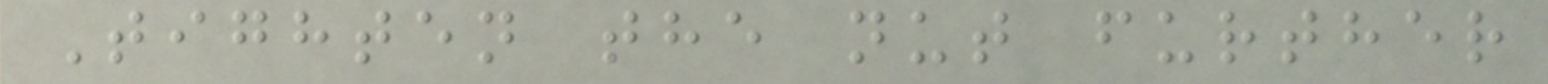Tighten the nut further
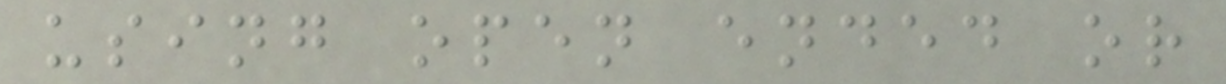using open ended or
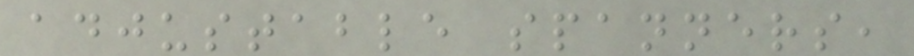adjustable spanners,
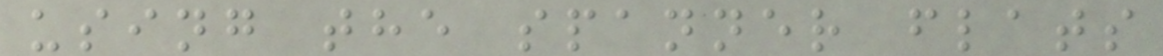using the spanner flats
